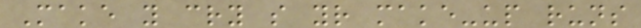Make you cry so your make-up runs
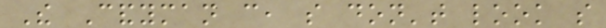The Candyman can, so don't look so
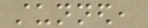stunned,
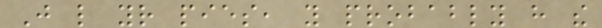Just like your pies, you probably have the
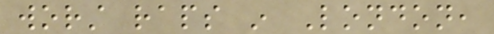worst raps in London,
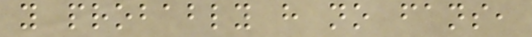you probably have no fans,
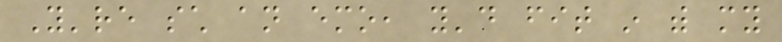You're such an emo, you'd fit in with my
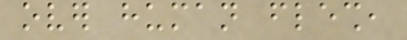over human flesh,
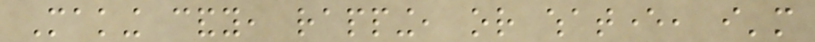Making candy, rapping, or whatever, i'm
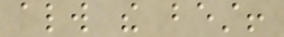always the best!
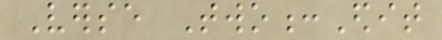Verse Two:Edit
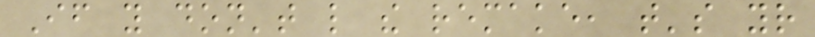If you don't like the remake, that's your
